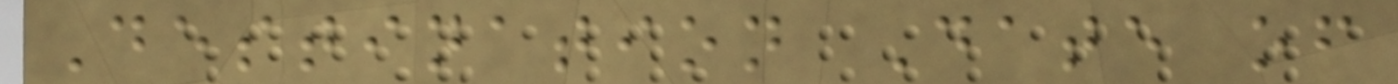Destination Date of
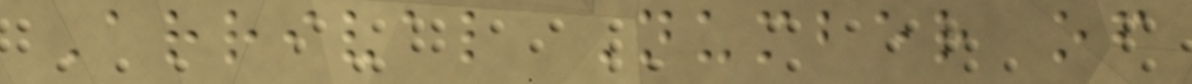Arrival Number of
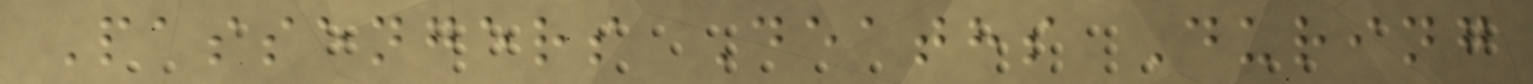Passengers Deaths During
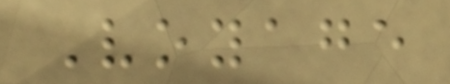Voyage
